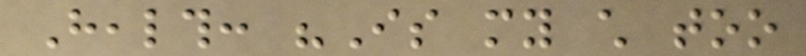Health: "Is my child too
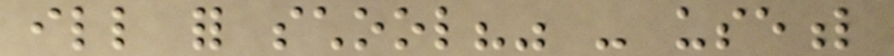ill for school?" - useful
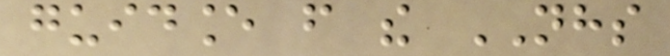guidance from the NHS
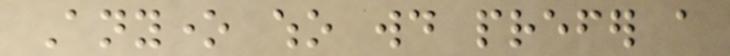Anyone who would prefer a
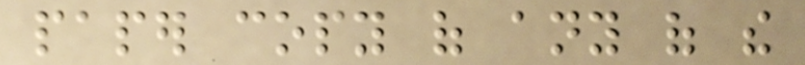paper copy of any of the
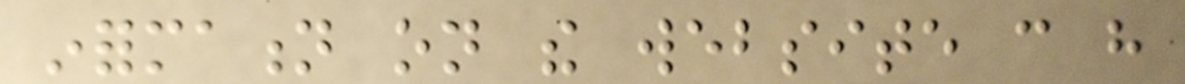information on the website can have
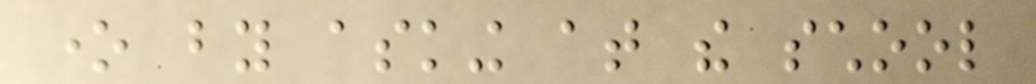one by asking at the school
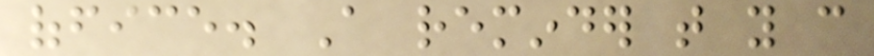office. A reminder that you can
